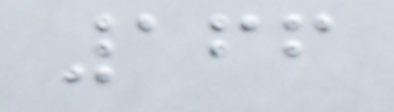166
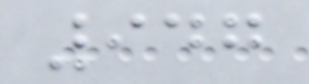947
